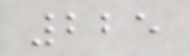225
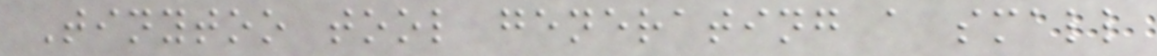Tinytoo tool generating a small
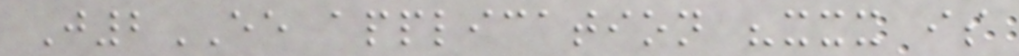J2EE application "xxx is
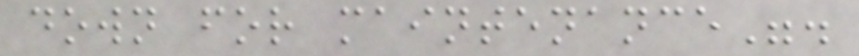down for maintenance".
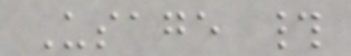Usage #
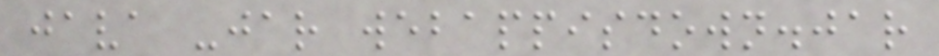java -jar webappisdown.jar
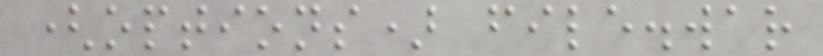(options) file.war
